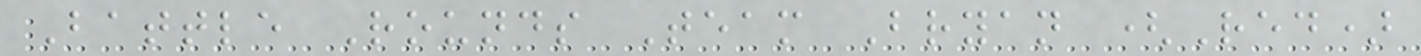Battle Rounds Team Bryan (Red)
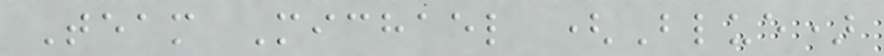Team Michael (Blue)
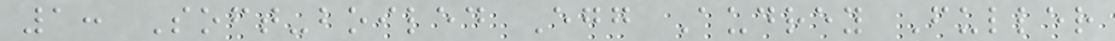1: Soft-boiled Egg Audrey Fuller
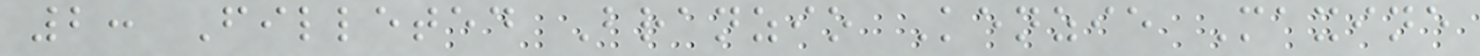2: Filleted Branzio Kenzie Maxine
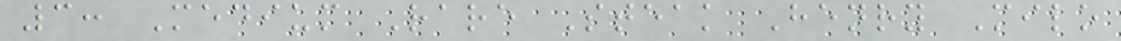3: Medium Rare Steak Henry Milo
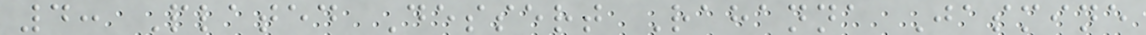4: Plated Dessert Rahanna Jasmine
